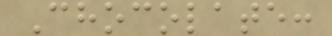Chocolate:
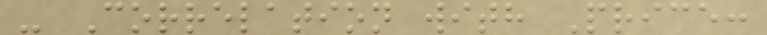- Correlation with Price:
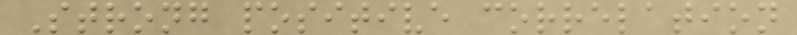Strong positive correlation
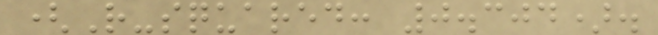(R-squared: 0.304).
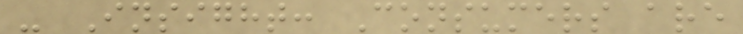- Insight: Consumers are
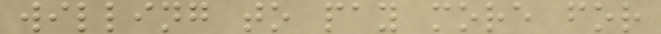willing to pay more for
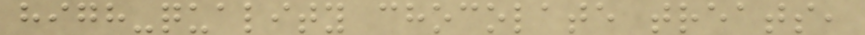high-quality chocolate treats,
